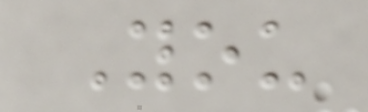You
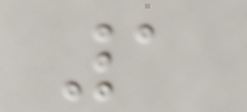1
